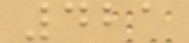421
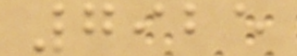7925
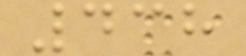438
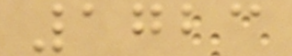1723
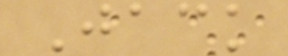Jack
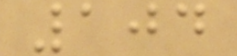104
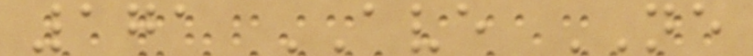171 AVE NE
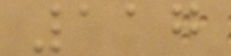117
